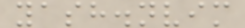yash.nvim
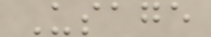Usage
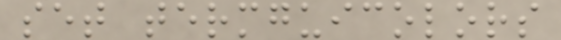set termguicolors
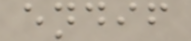endif
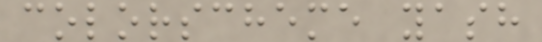colorscheme yash
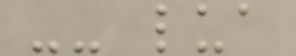-- lua
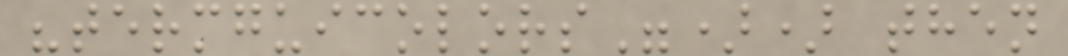"termguicolors")) then
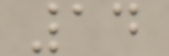14
